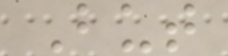But
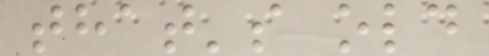that's old
